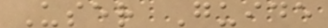User Guide
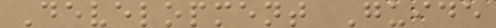Development Guide
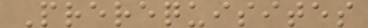Prerequisites
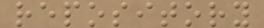repository
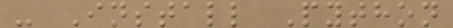- Install Python
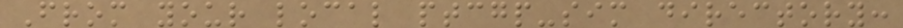From your local ptcgp-sim directory:
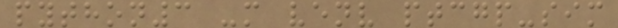python3 -m venv ptcgp-sim
